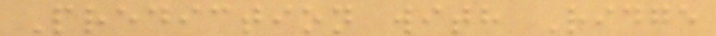Prediction with Ridge
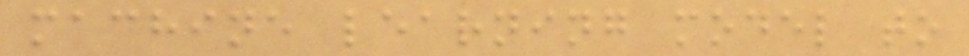machine learning model to
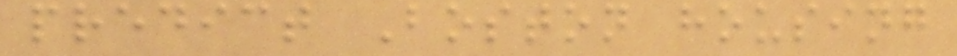predict Boston housing
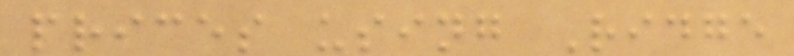prices using Ridge
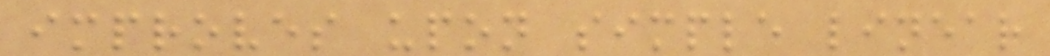improves upon simple linear
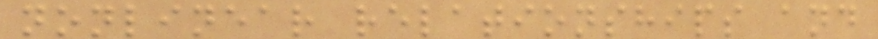nonlinear relationships and
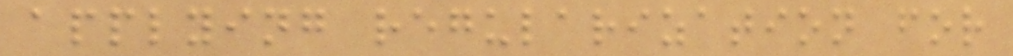applying regularization for
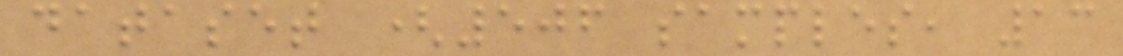dataset (506 samples, 13
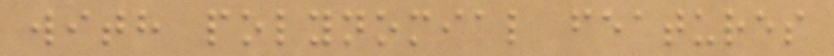with polynomial features
